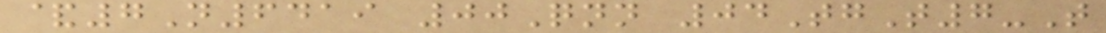&7N6419 00Qnn 04TgT7-T
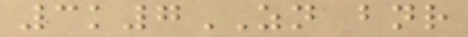3k7ZN bnr
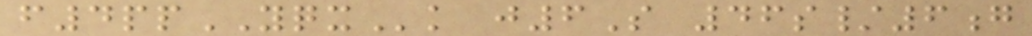f4ppYQXk j6S 46s/6g
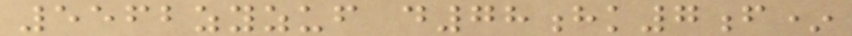5562zyzuf d78hk7f*
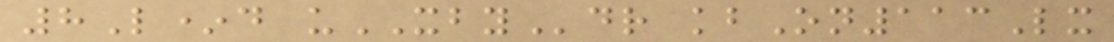8L*d uXBYdr kbOn113Lx
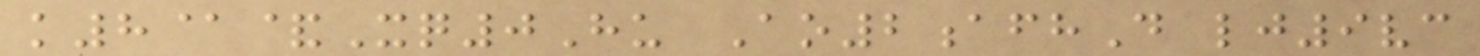k8@&Xq0Hu Ao2afhD lj9vc
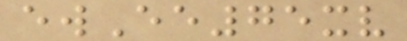ewEe75xv
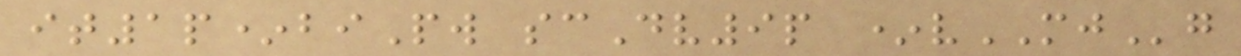it1p*biPw scDv9p *vMJg
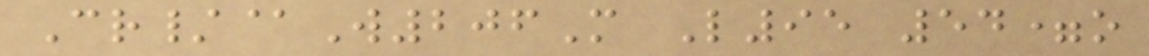Cr/@W206M L95 54=o
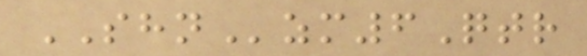SHNzm6Qtr
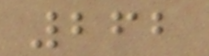262
